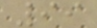99
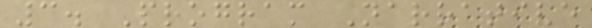3. Program Narrative
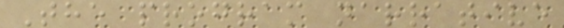The program narrative
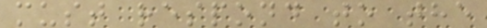must respond to the
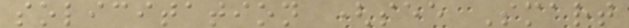solicitation (see Smart
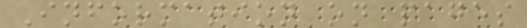Information on pages
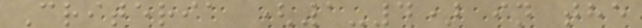Criteria (1-4) in the
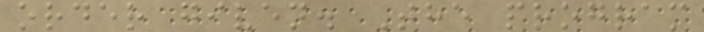order given. The program
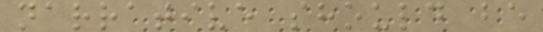narrative should be
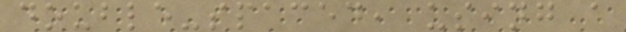double-spaced, using a
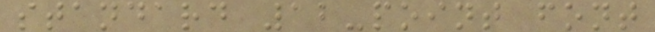standard 12-point font
